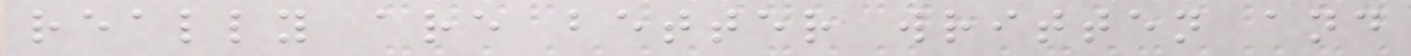really are better written and
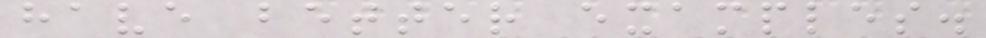have better examples.
